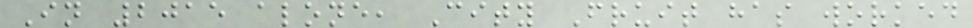In 2015 alone, City Fruit has worked
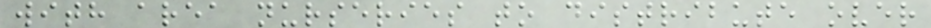with area nurseries to distribute over
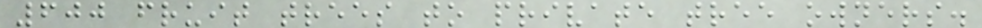600 fruit trees to private tree owners.
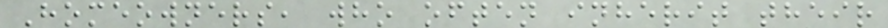Homeowners, who often inherit their
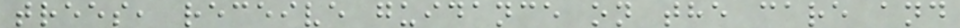trees, receive guidance on the care and
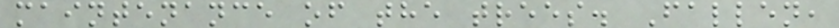maintenance of the trees. Fallen,
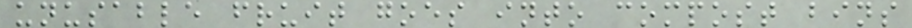unusable fruit goes into compost bins
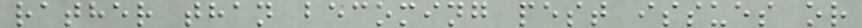rather than becoming pest issues or
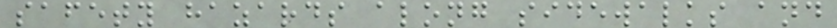safety hazards along sidewalks and
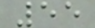55
